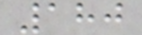180
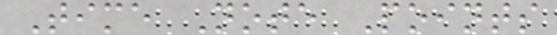Time Note Points
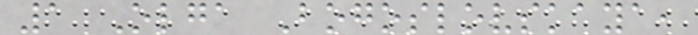1 Olga Bogoslovskaya,
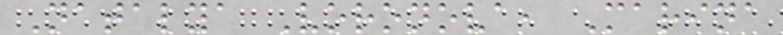Natalya Voronova, Marina
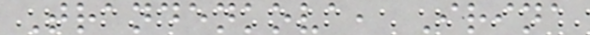Trandenkova, Irina
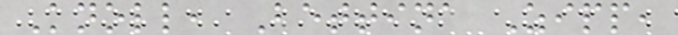Knoll, Bettina Zipp,
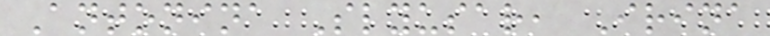Antonina Slyusar, Irina
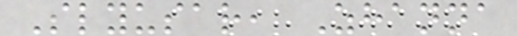Slyusar, Zhanna
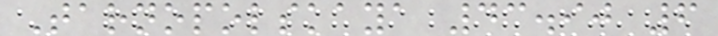Tarnopolskaya 43.90 6
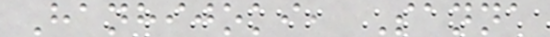Hanhijoki, Sanna
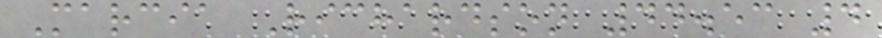Marcia Richardson 44.53 4
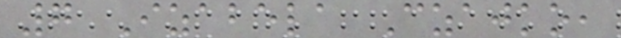7 Izabela Czajko,
